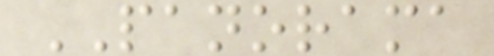PANORAMA
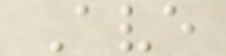Ave
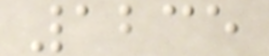1235
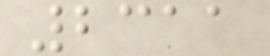2311
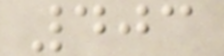403
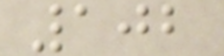102
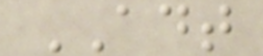ADT
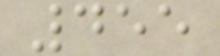455
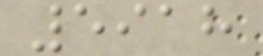5918
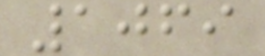1069
